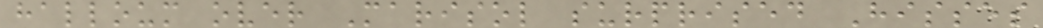halloum over Marisol surprised Hisses
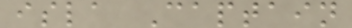isla Captain
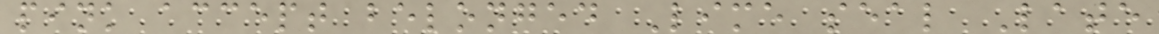pink accept belonged Lime seal Late
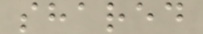shared
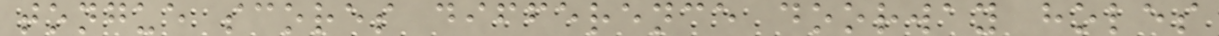tongue scores difference doorway holes
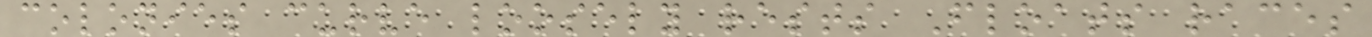colonies curve loosely rests Floats races
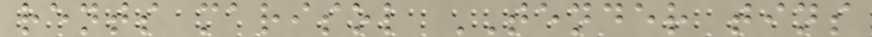rents marisol TENDER tins
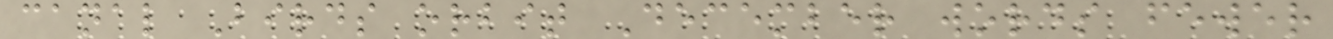canal Birds orbit December words fewer
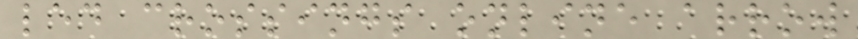led crossings online arrow
